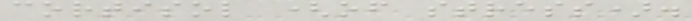cortisol (of stress).
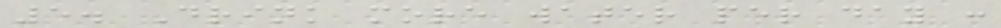5. Drink more water per day :
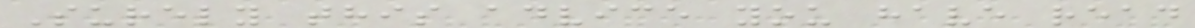Surely this advice you have read
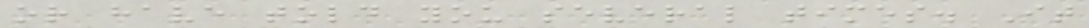or have told you several times. It
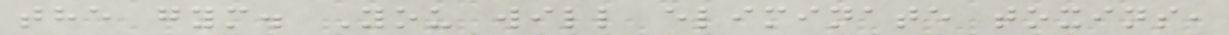the gym. You will eliminate toxins,
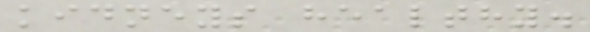kidneys healthy.
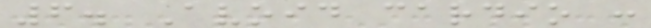6. Avoid cardio :
